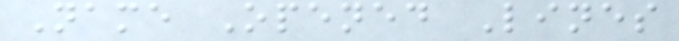Name Opened Lines
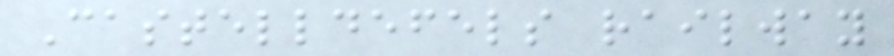Castelldefels railway
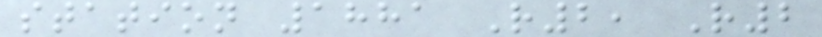station 1881 R2, R2
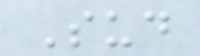Sud
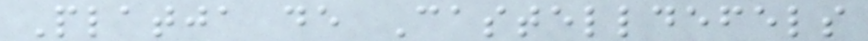Platja de Castelldefels
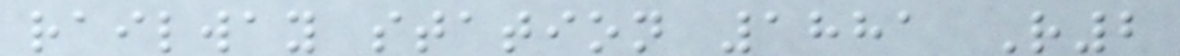railway station 1881 R2
